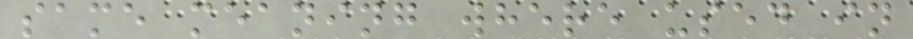same meaning where used in
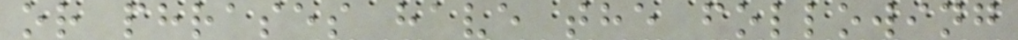or phrases have the following
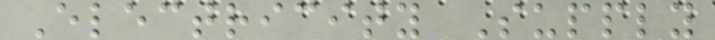Electricity Supply
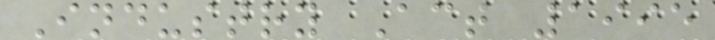Industry Act 1995
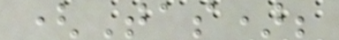(Tas);
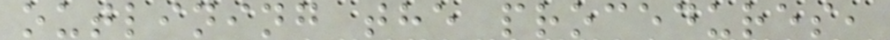outlining the procedures,
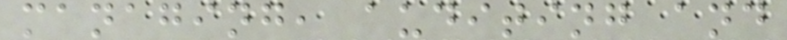managing, auditing and
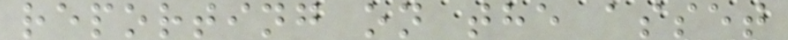reporting on the asset
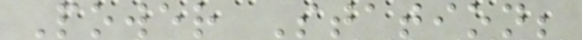Power Station;
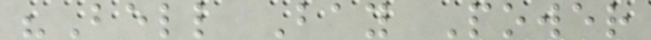"Bell Bay Power
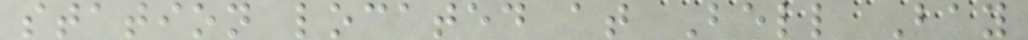station located at Bell Bay
